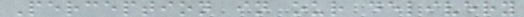Perception in our delivery
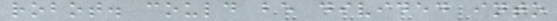robot. could be divided into
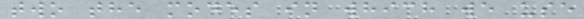two the modes in which we use
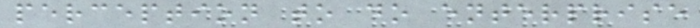perception to do enterprise
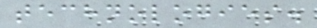technologies.
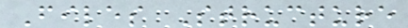Files Structure
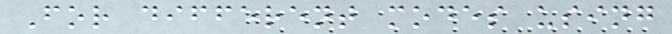For different modes using
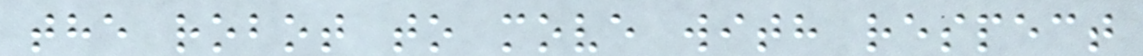the robot to move with respect
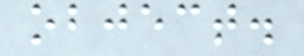object.
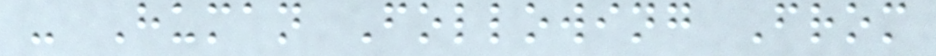- Human Following From
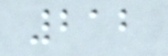212
